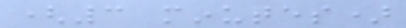(3 minutes)
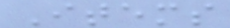Items
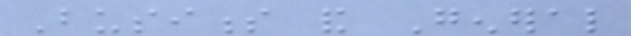Business and General
